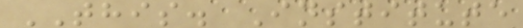THIS. Institute
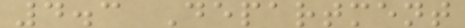4.3 Department
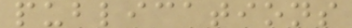publications
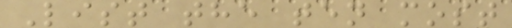List the ten most
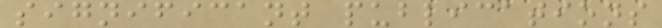significant publications
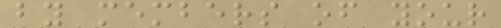by members of your
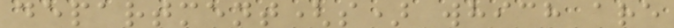department(s) which are
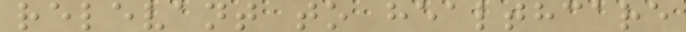relevant to healthcare
